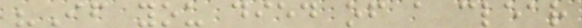"If you died of a clear
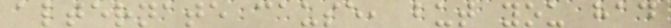alternate cause, but you had
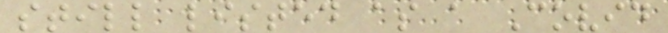still listed as a Covid
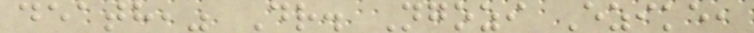death," Dr. Ngozi Ezike,
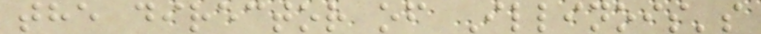the director of Illinois's
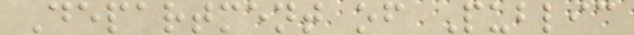Department of Public
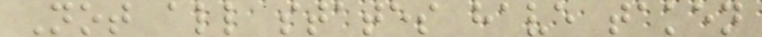Not all states have taken
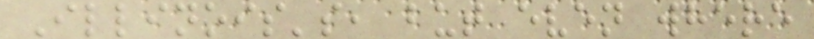Illinois's, but even where
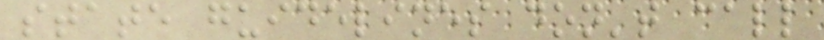state guidelines don't call
